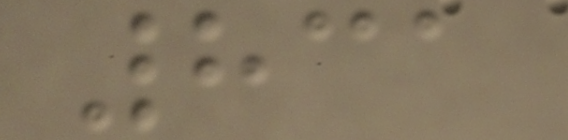831
